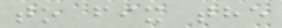to fix the
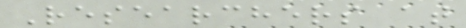Researchers at
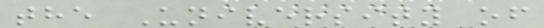the University of
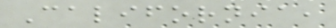California,
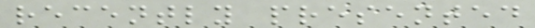recently presented
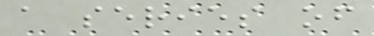a series of
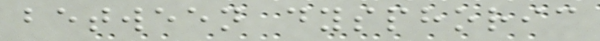between dysphoric
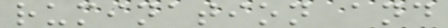rumination and
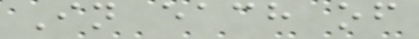In each of
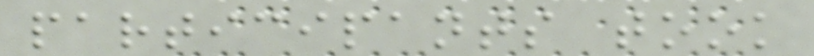participants took
